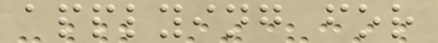applying for
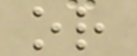or
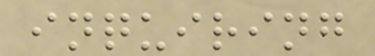inquiring
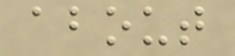about
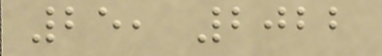25, 2022
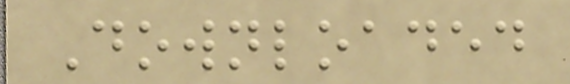Downloaded
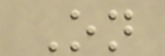On
